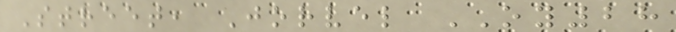Street, Jorvel OY28
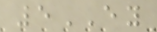5EY
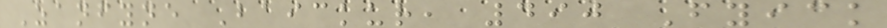Zanfyne Baickur, 490 Fyick
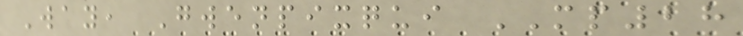Way, Gwenpixqui MP28
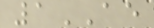1AE
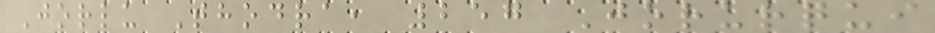Jorlu Thodra, 257 Jorurqui
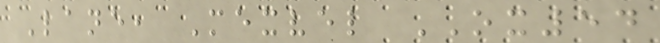Lane, Mexvel OX54
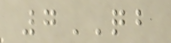7QB
